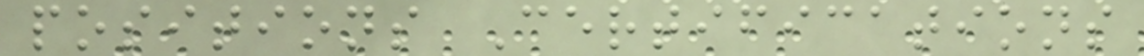positions Certifications
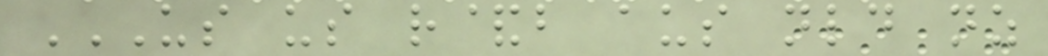US US R&B AUS NLD NZ
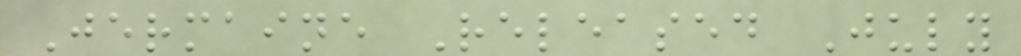Jermaine Released July
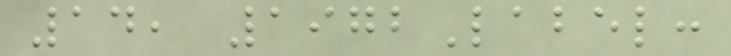14, 1972Label:
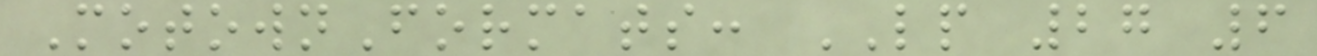MotownFormats: LP 27 6
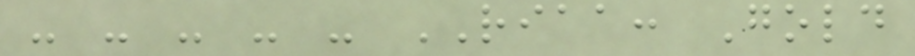- - - - - RIAA: Gold
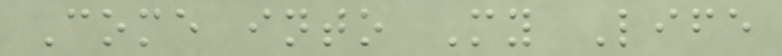Come into My Life
